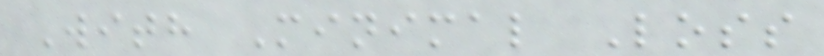With Minimal Loss
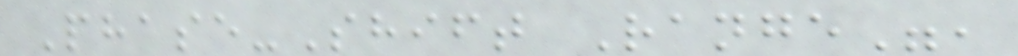Phase-Shift Range",
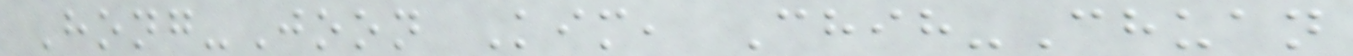Hong-Joon Kim, Chih-Chuan
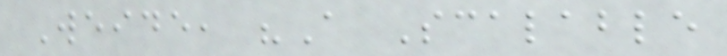Weide, "A Scalable
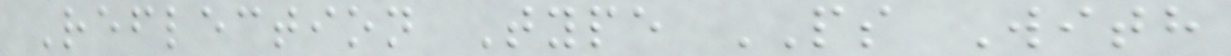Reflection Type PS With
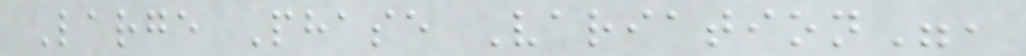Large Phase Variation",
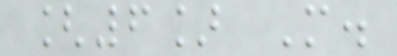[6] M.
